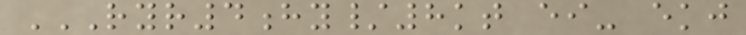RYR4HY/8KT EI- EKJ
